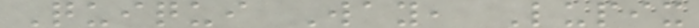Quiqui Way, Lupix
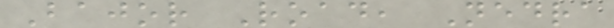Bajor Road, Nedra
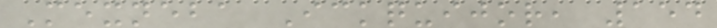Mexneba Ickquijor, 154
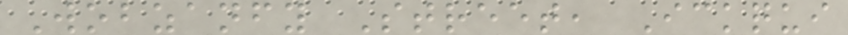Wobzanfy Street, Ickqui
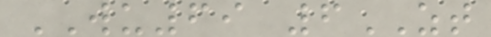WU69 6ZT
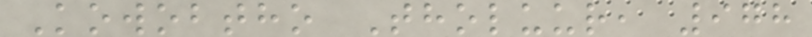Kowobtho Tholuur, 978
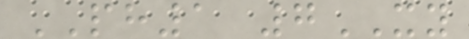PH1 7XY
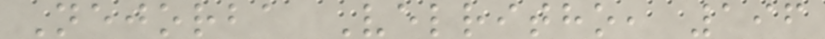Nejorba Velritho, 196
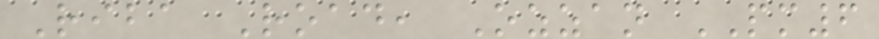Riba Road, Ozzan PM6
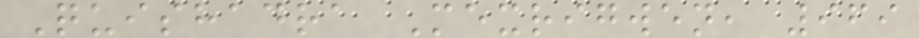Quishadra Mexrigwen, 969
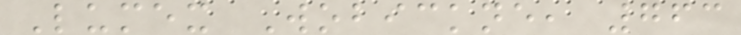Lumex Wobickne, 763
